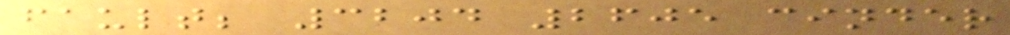fault; 3204 2605 cinder
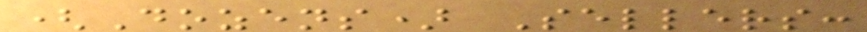(Dozens) Sellers:
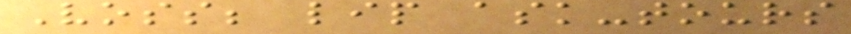Voss; lip ask-tours
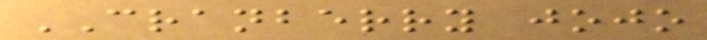CRANBERRY jojo
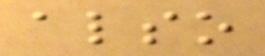also
